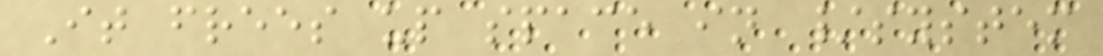It frees up space in /system
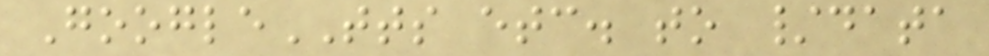GoogleTTS etc. to /data
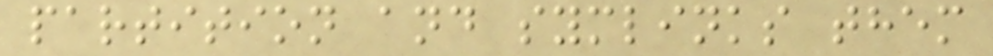partition and symlinks them
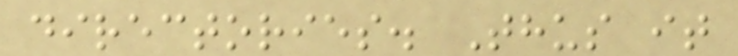directories. Thus it
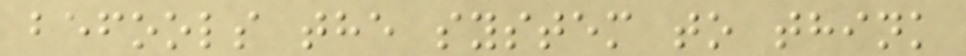befools the system to think
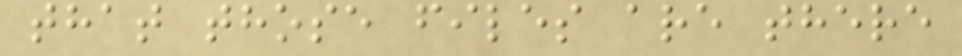that those files are there
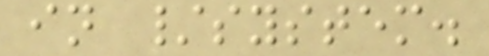in /system.
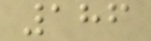186
